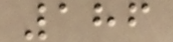186
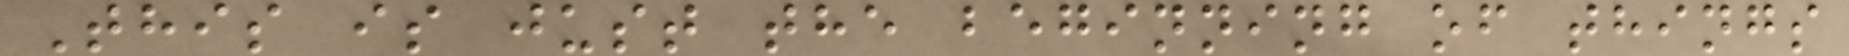This is just the beginning of things
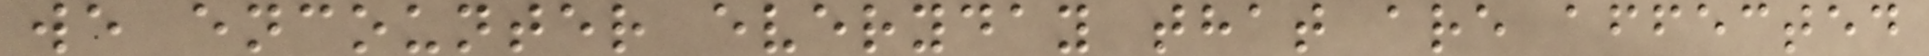we encounter everyday that are affected
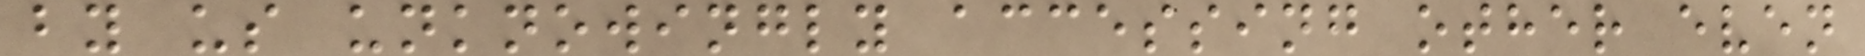by us unknowingly accessing other even
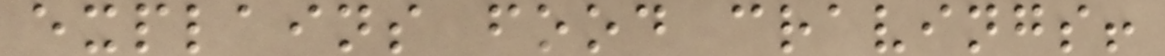explains food cravings!
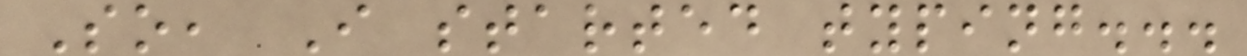So, I started typing...
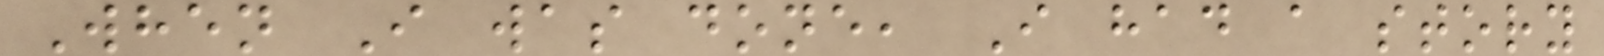When I was done, I had a story
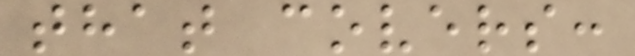that covers:
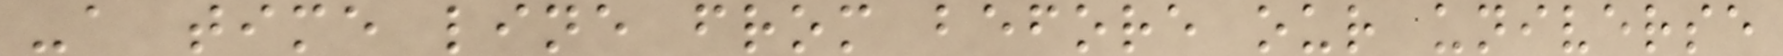-a time line from before our universe
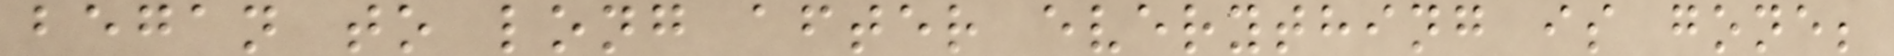began to long after everything is gone;
